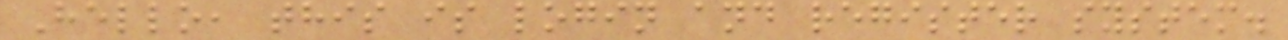Hello, this is login and register system.
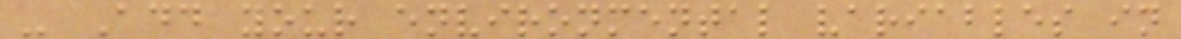- Add your environmental variables in
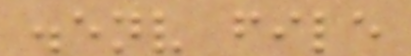.env file
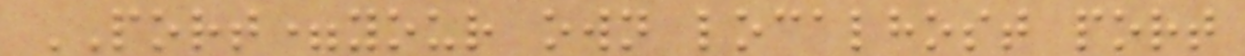PORT=your own localhost port
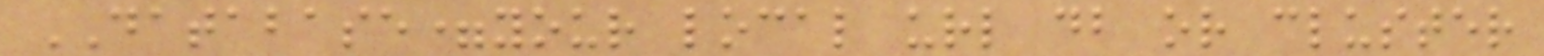DATABASE=your local url db or cluster
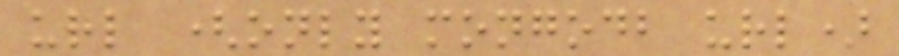url (only mongodb url)
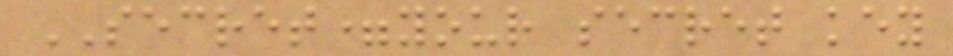SECRET=your secret key
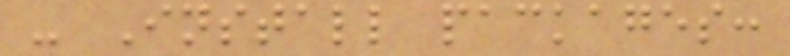- Install packages:
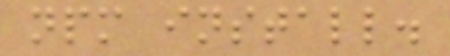npm install.
